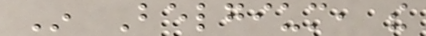In Belgium, the
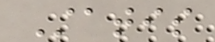Statis
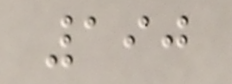190
